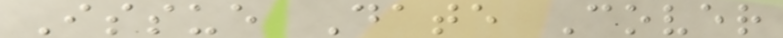Issue Date Cover
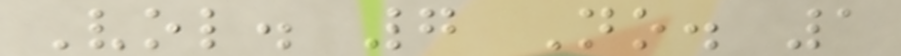Vol. 7 No. 1
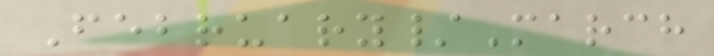February/March
